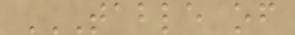TABLE OF
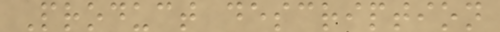Product description
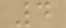4
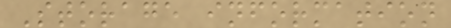Storage information
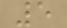5
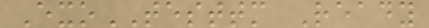ExoTESTTM Ready
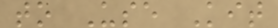to Use Kit
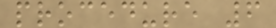procedure 6
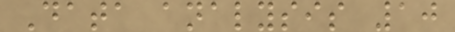Data analysis 10
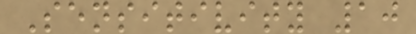Sensitivity 10
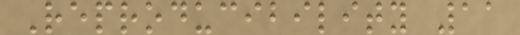Reproducibility 11
